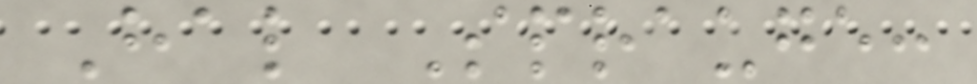Hal Sprauge:
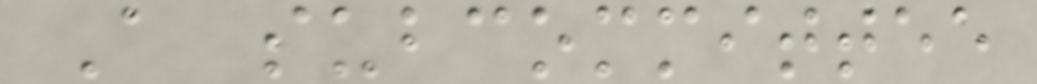A subcommittee
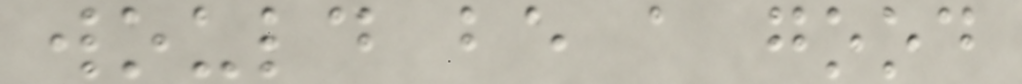would be a good
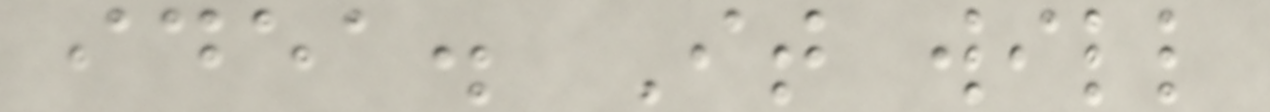idea. It will
